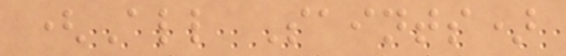(All Saints)
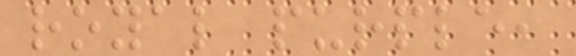royal purple,
